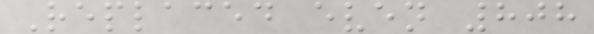Replaced even 808
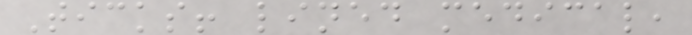Ticks! lined medical,
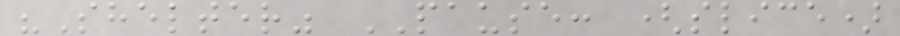"Shelter" PAUSE: (slice)
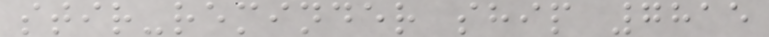stir-reminder ship 7815
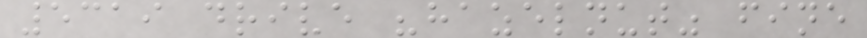5319 drive "hazelnut" fine
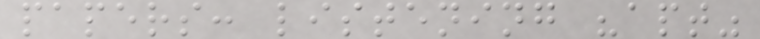papers: listening "apt"
